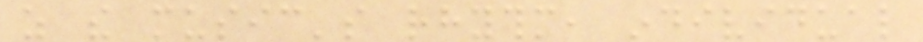as the music's rhythm, individual
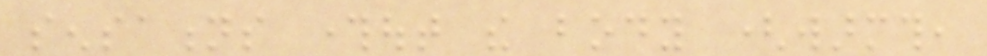sensations throughout the body (warmth,
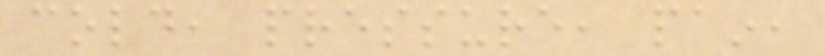cold, pressure, pain,
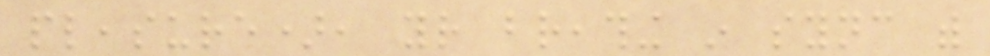pleasure), your breathing in sync with
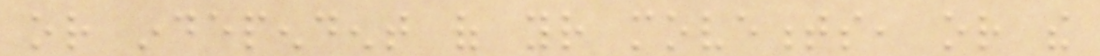or independent of your movements, or the
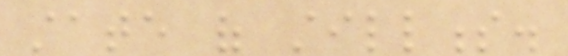state of stillness.
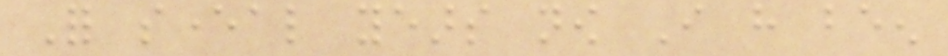For several years now I have been
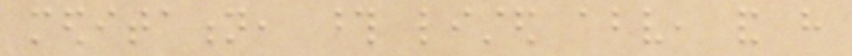meditation, those listed above, and have
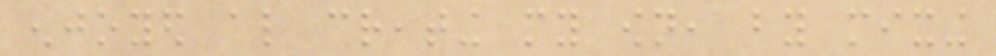enjoyed also creating my own, by mixing
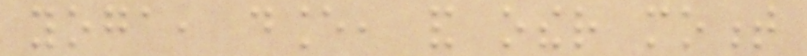yoga, dance, and other moment
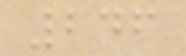246
